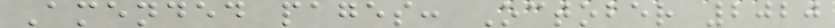Amended pages: October 2020
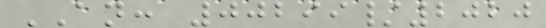AN: 00299/2020
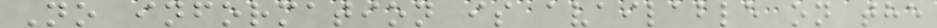No information is available on the
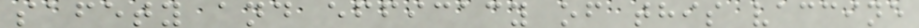safety and efficacy of this vaccine
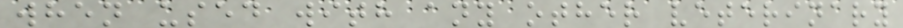when used with any other veterinary
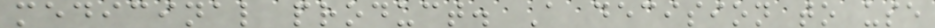medicinal product. A decision to use
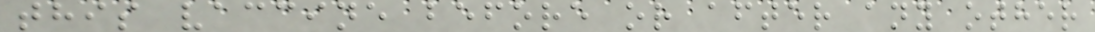this vaccine before or after any other
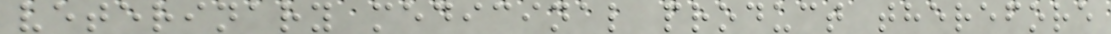veterinary medicinal product therefore
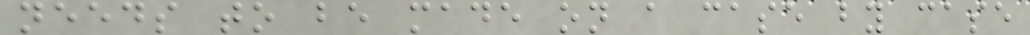needs to be made on a case by case
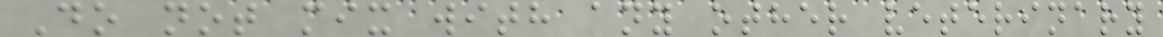Do not mix with any other veterinary
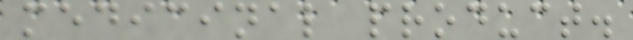medicinal product.
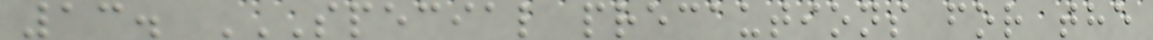13. SPECIAL PRECAUTIONS FOR THE
